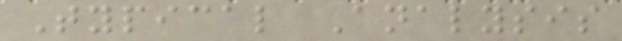Typical Analysis
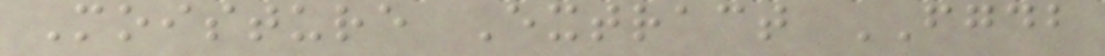Moisture Extract FGDB
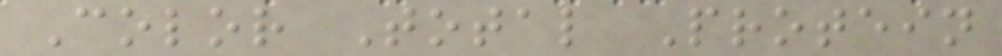Color Total Protein
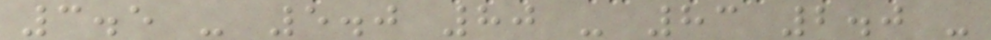3.5 - 5.0 80 - 83 2.0 -
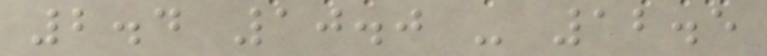2.4 10.0 - 12.5
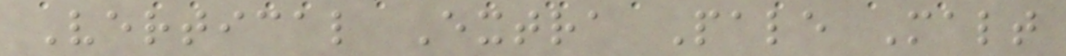Vertical Extra Pale Malt
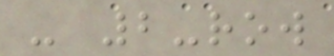- 2-row
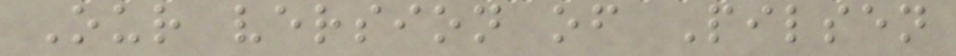Our version of Pilsen
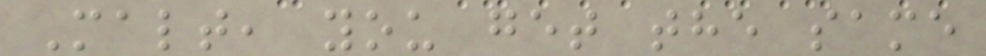Malt, you get the same
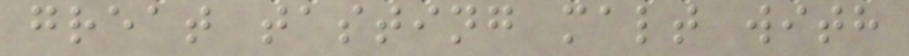great tasting malt with
